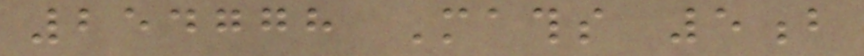254778 Maths 5b
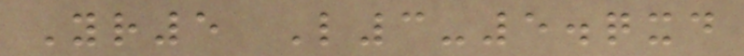Yr5 L3-5.qxd
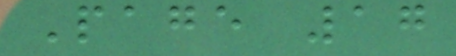Page 17
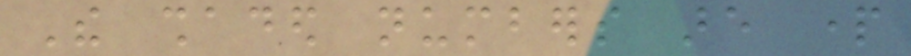The shaded numbers are part
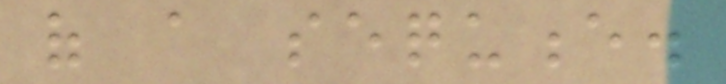of a sequence.
